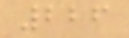226
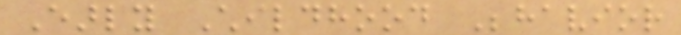Early Childhood Behavior
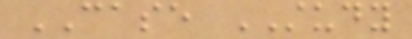CASE STUDY
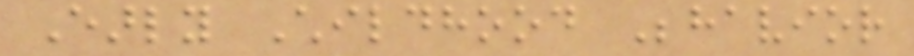Early Childhood Behavior
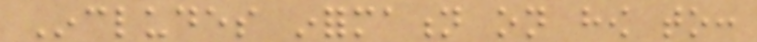Includes information on how to:
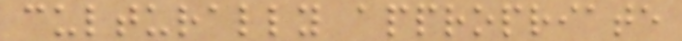culturally appropriate
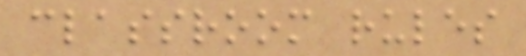classroom rules
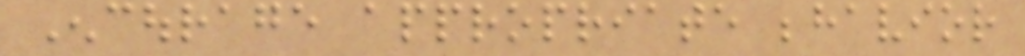Encourage appropriate behavior
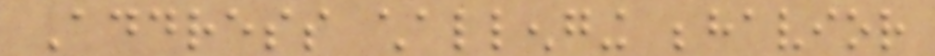Address challenging behavior
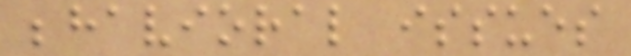behavioral issues
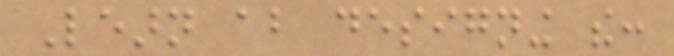Learn about designing the:
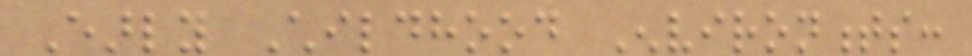Early Childhood Environments:
